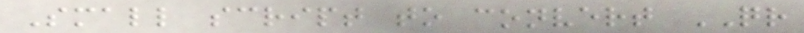Small script to convert QR
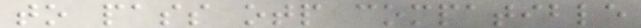to pass otp compatible
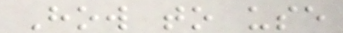How to use
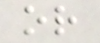or
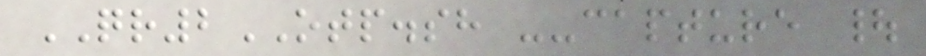QR2OTP.sh --capture |
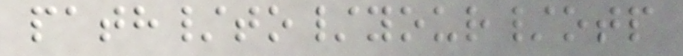path/to/your/otp
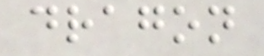dragon
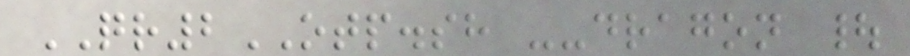QR2OTP.sh --dragon |
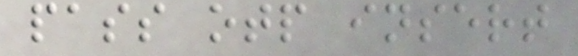pass otp insert
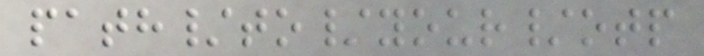path/to/your/otp
